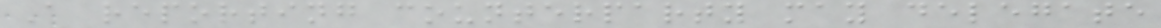A reporting counterparty may delegate
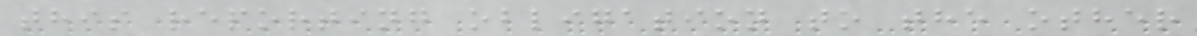this reporting obligation to the other
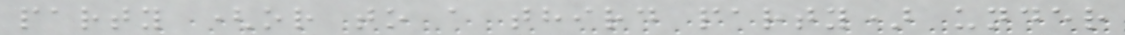party (or to a third party) under
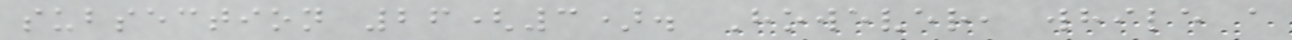subsection 26(3). However, while a
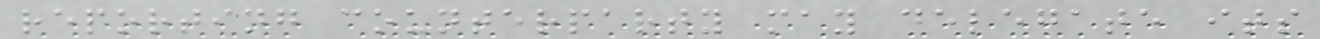reporting counterparty may delegate its
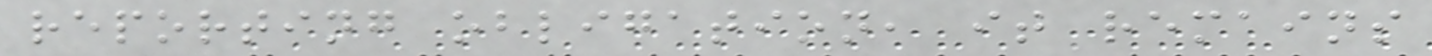reporting obligation, it remains
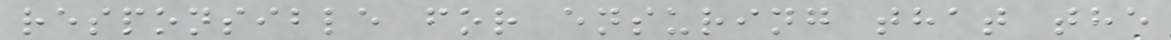responsible for ensuring that the
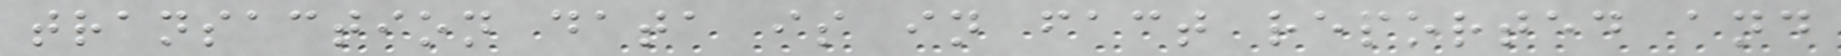transaction data is in fact reported and
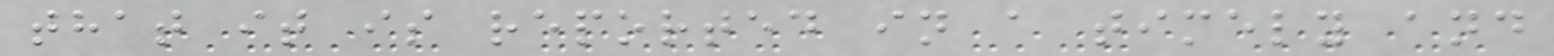that it is reported in a timely and
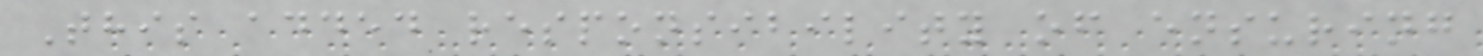This added responsibility of ensuring
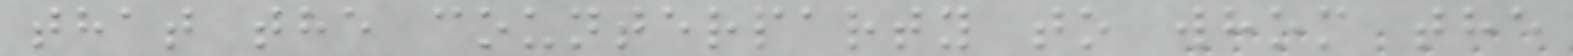that the counterparty to whom the
